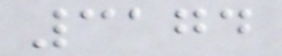3174
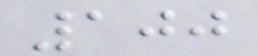100
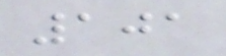101
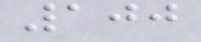100
